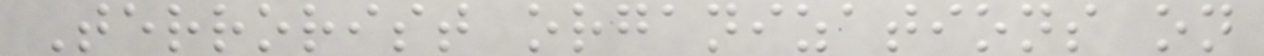Terrorist organizations on
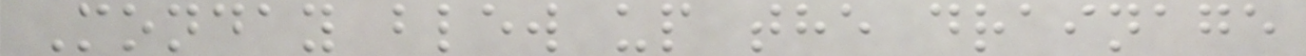Monday blew up the drainage
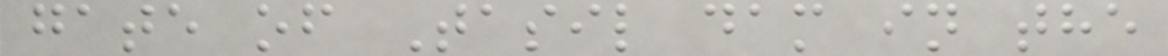gate of Tasil dam in the
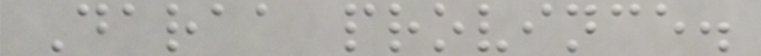Daraa province.
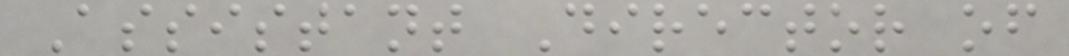Assistant Director of
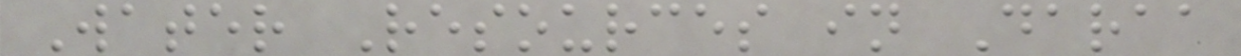Water Resources in Daraa
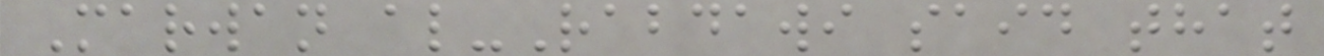Marwan al-Rabdawi said that
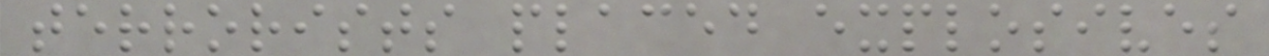terrorists placed explosives
